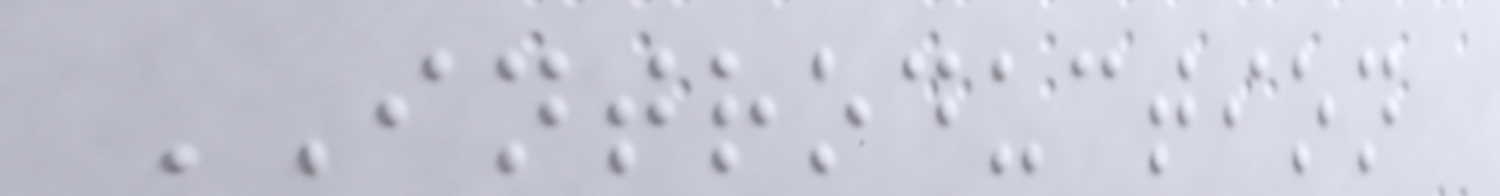INTRODUCTION
